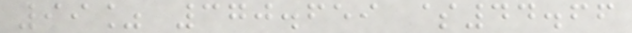99% 370.659 $44.66
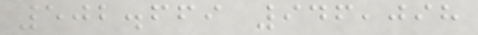502.669 946,098
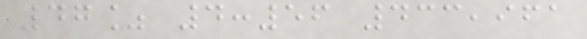47% 4:56 433,961
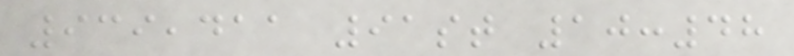939,411 91st 10:48
